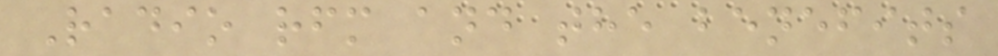Radio rfm and the benefits
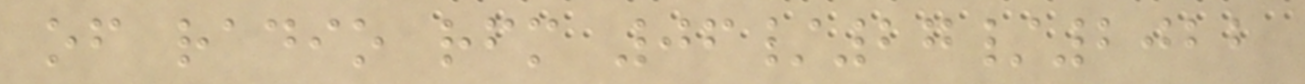of radio rfm 06/27/2022
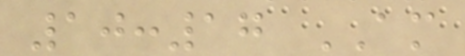10:17 AM
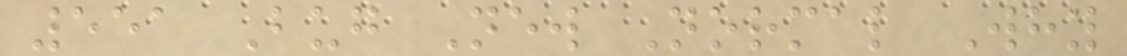551 Bug New Normal Why
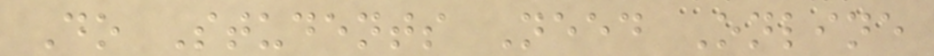Do Students Need Online
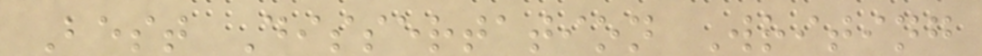Best Dissertation Writing
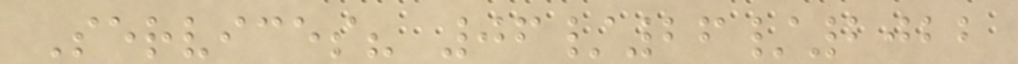Services? 06/26/2022
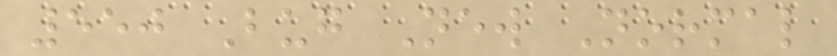550 Bug New Normal
